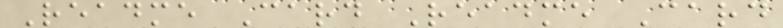Readme Card Readme Card
